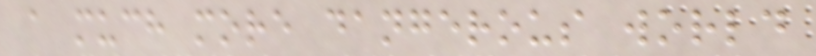a much more dangerous world
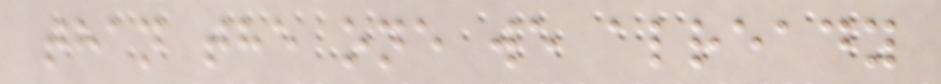than the one we already
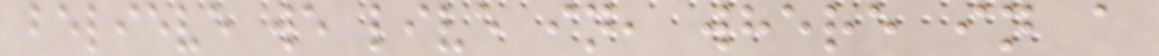believe we live in, where in a
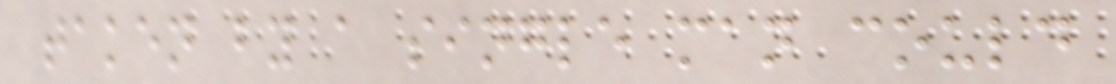taken by a single man could
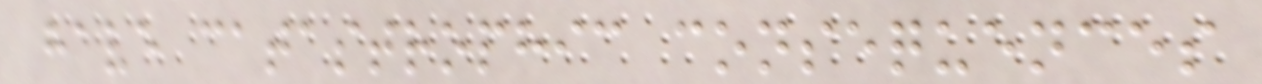have catastrophic consequences
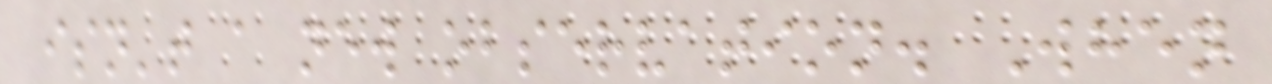isn't a new observation. When
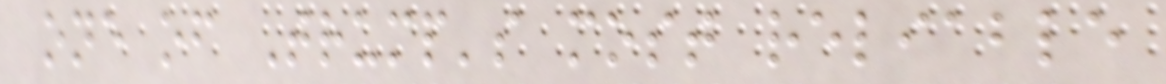one of Trump's most reliable
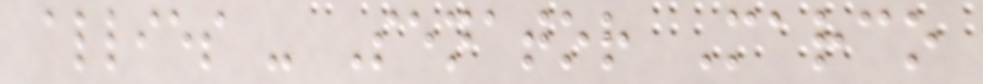allies - Senator Marco
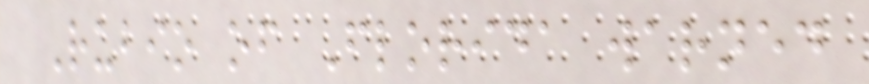Rubio of Florida warned
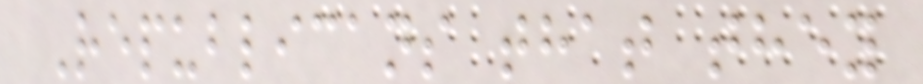Republicans that they
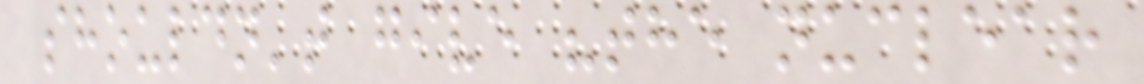shouldn't give "the nuclear
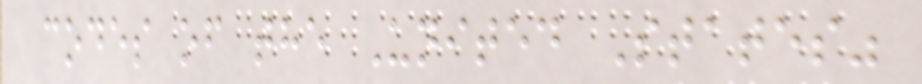codes of the United States"
